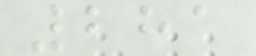281
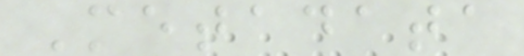Metadata
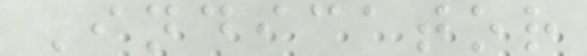Indicator
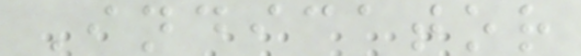Indicator
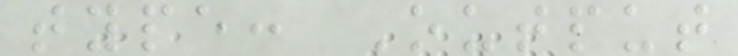type: Output
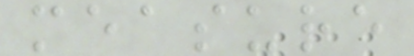measure
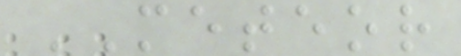METEOR
